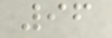96
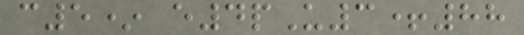c5* e4pU3+88
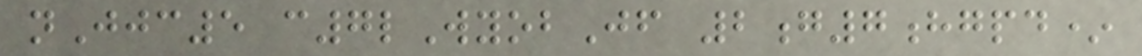nJjc5 c7lWyobJf 2g7hgpd*
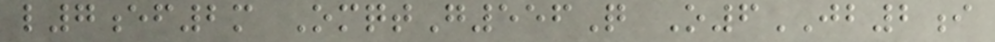l7ef2m OmqtG556Q O6JB2i
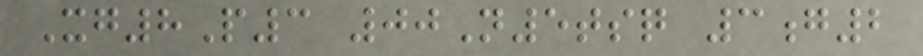Xg8P3 00N5tsq 3g2
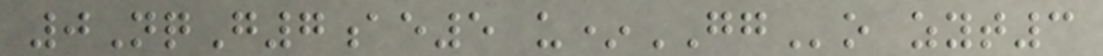0NqG7ae5 u*GGo zyt3
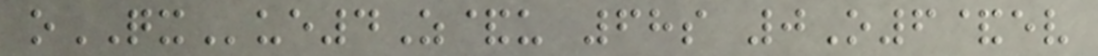oQXue4Z&u 68s 0O6&ev
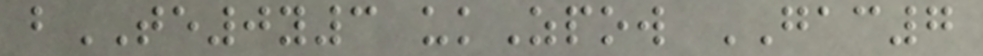bTE0y3 ukZpow GAC7
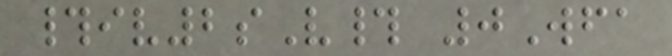#iv2sV# 0Wfa
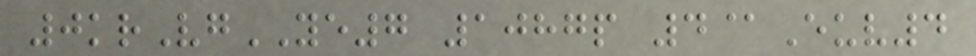0krVgYE7 1087p 4@Euv4
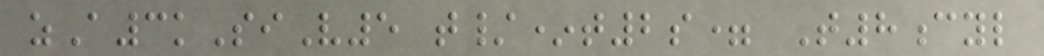zA3kSiV5 t/*t2s= T8cyl
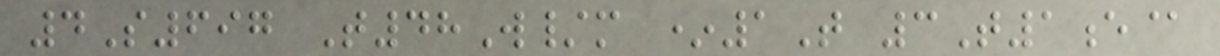4S697 T48W/m *1T 3T1e@
